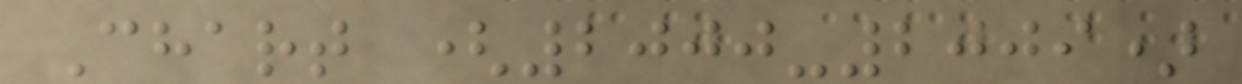Chart (2000-2009)
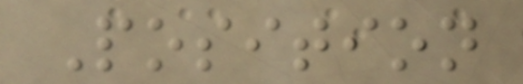Position
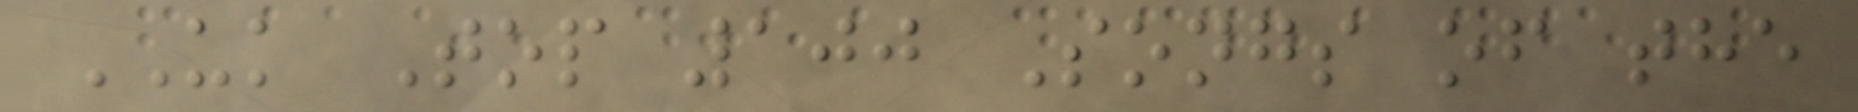UK Top 100 Songs of the
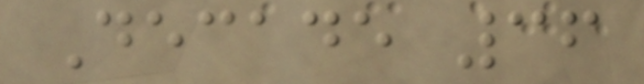Decade 36
